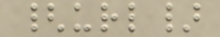{url}
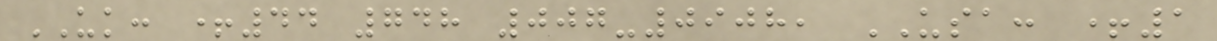UK: +44 748 007-0908, USA: +1
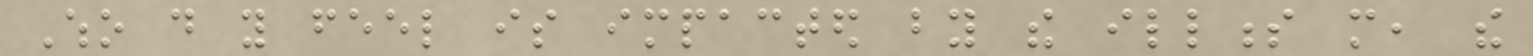Who do you feel is impacted by the illness more, the
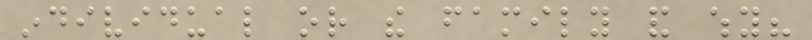individual or the family and why?
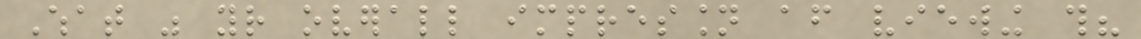What was your overall impression after viewing this?
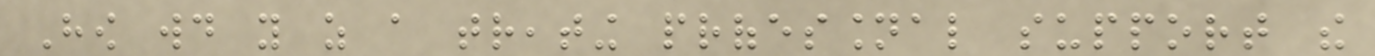How would you as a treating professional support the
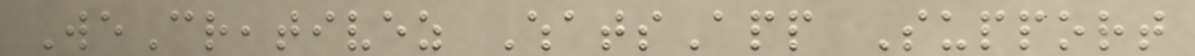WeCreativez WhatsApp Support
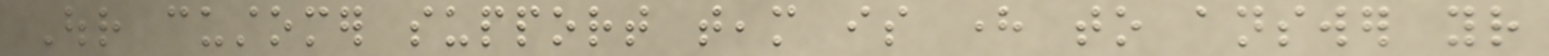Our customer support team is here to answer your
